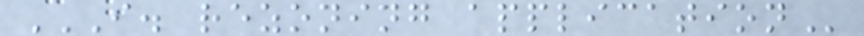I. REZONING APPLICATION
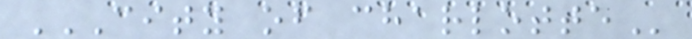CITY OF CHARLOTTE
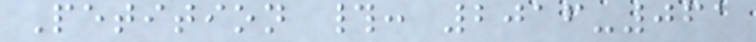Petition #: 2016-061
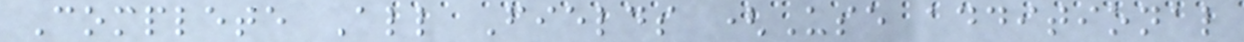Complete All Fields (Use additional
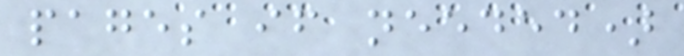pages if needed)
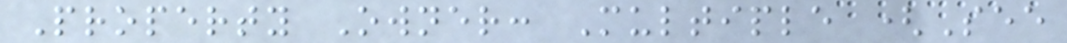Property Owner: Multiple (See
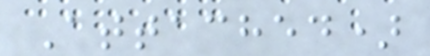Attached)
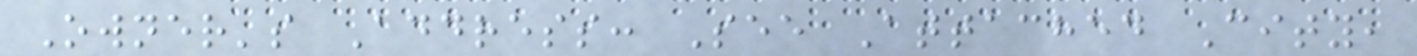Owner's Address: See Attached City,
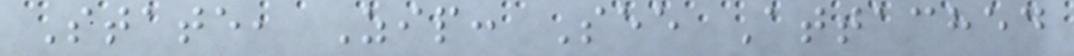State, Zip: See Attached
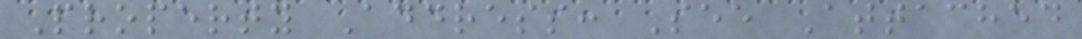Property Address: See Attached
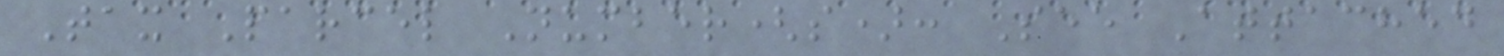Tax Parcel Number(s): See Attached
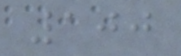100
